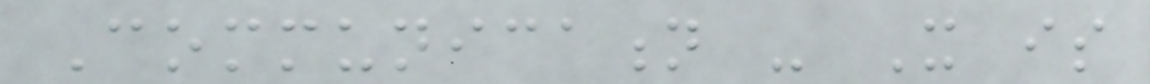Communication - It is
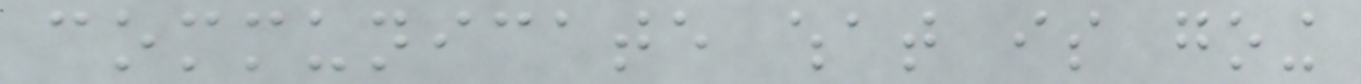communicate what is going
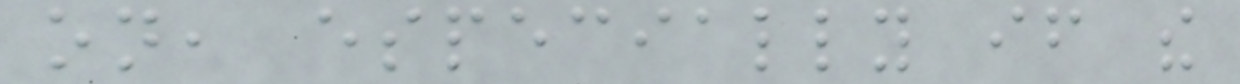on, especially if the
